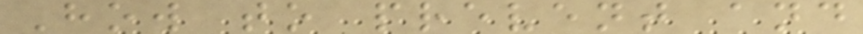How to prevent and
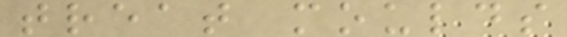treat moulds
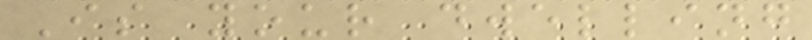Is your dwelling
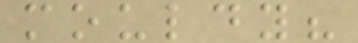mouldy?
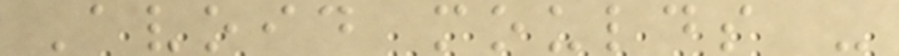Avoid moulds -
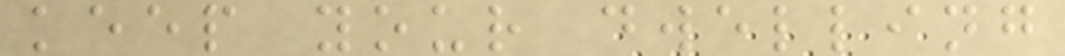keep your dwelling
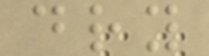dry
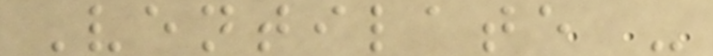Ventilate -
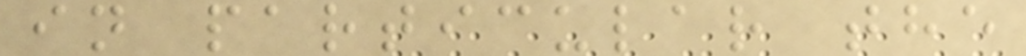in particular the
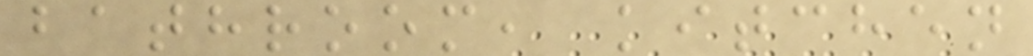bathroom, kitchen
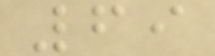69
